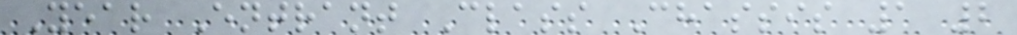Year Entrant Class Chassis 1 2
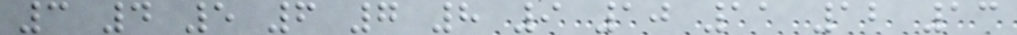3 4 5 6 7 8 9 10 11 12 13
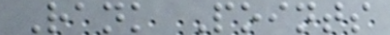Rank Points
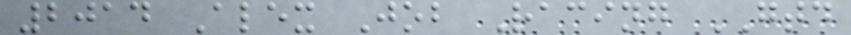2014 Alex Job Racing GTD
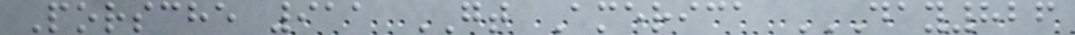Porsche 911 GT America DAY826
